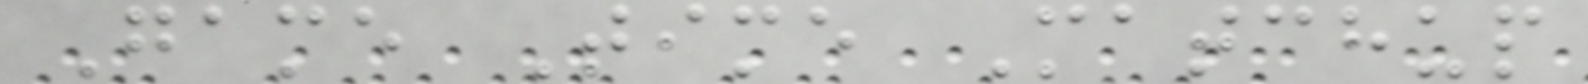Game Time Matchup
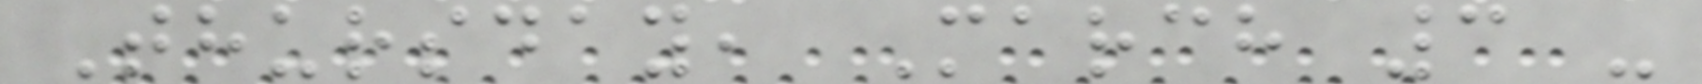Thursday, March 3 -
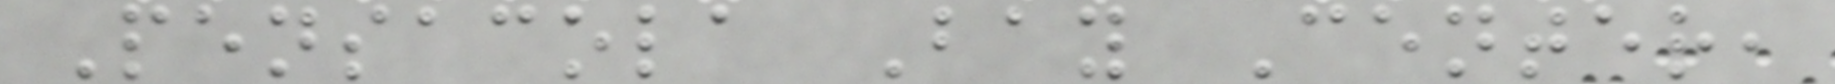Pensacola Bay Center,
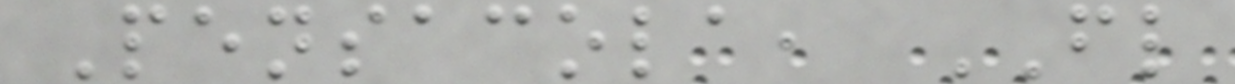Pensacola, FL
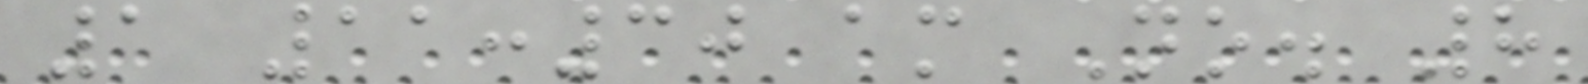1 11:30 am No. 8
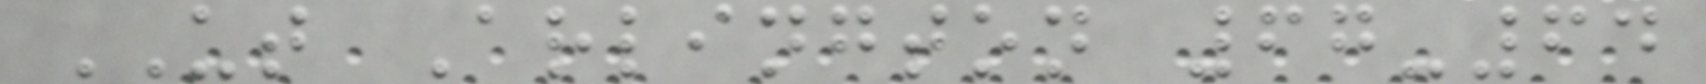UT Arlington 67-64
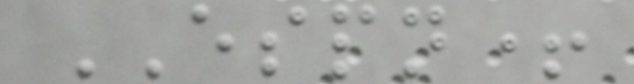ESPN+
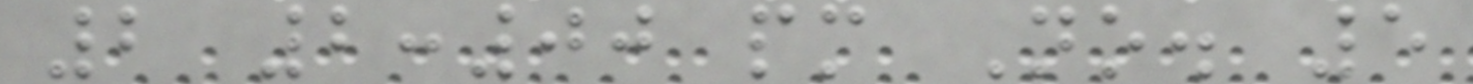2 2:00 pm No. 5
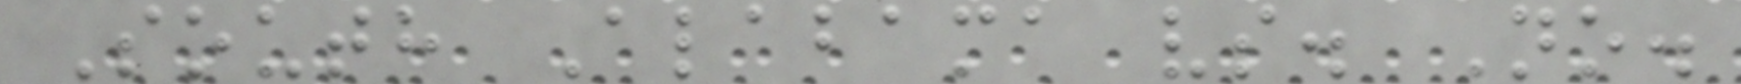South Alabama vs. No.
